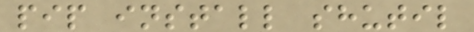pip install shutil
